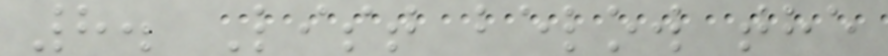8. List below the
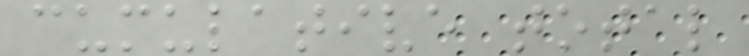cumulative total
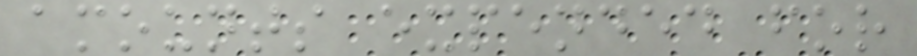amounts expended for
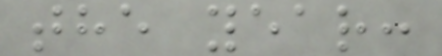the year:
